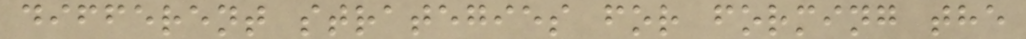different strategies for forming the
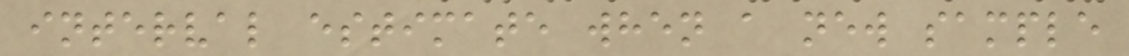interval estimate when a new sample
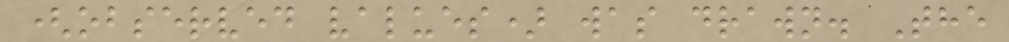(observed values) was drawn. The
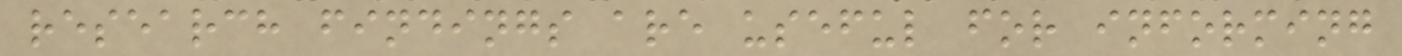research findings are useful for informing
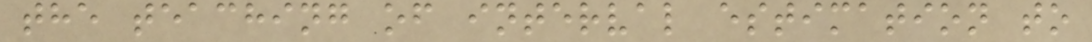the teaching of interval estimation to
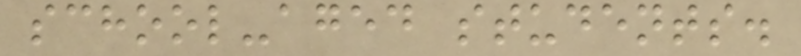school-aged students.
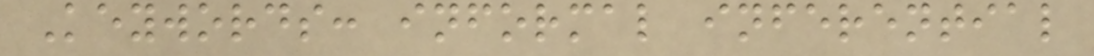Keywords: informal inferential
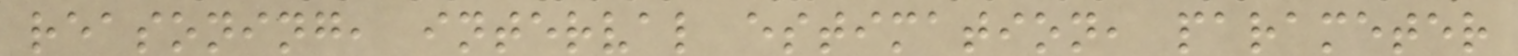reasoning, interval estimation, parameter
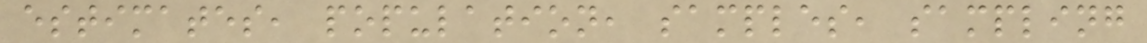estimates, population, samples, sampling
